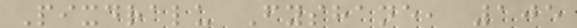Pixdralu Fyshane, 105
